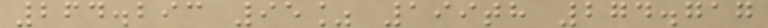264.293 95% 199th 274.717
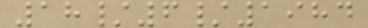18/6/1984
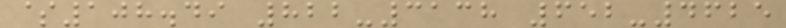$108.49 822-3138 652-4625
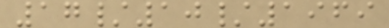17/10/1969
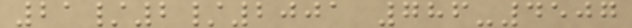21/2/2001 786-4507
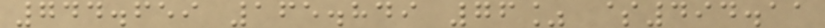744.659 165.849 76% $494.11
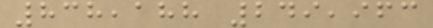838,188 249,963
